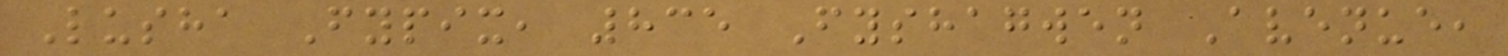Lusha Fypix, 835 Fyshagwen Avenue,
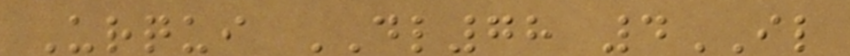Urqui DL78 4IL
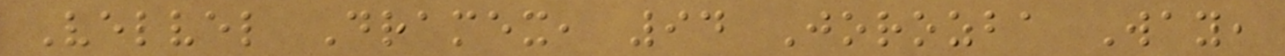Velvel Dramex, 94 Jorozba Way,
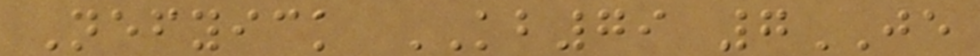Nefyick KB79 7JE
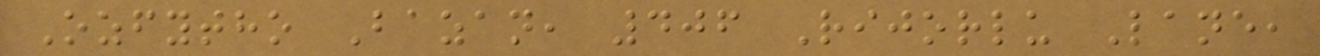Ozfytho Bazan, 406 Rijorlu Lane,
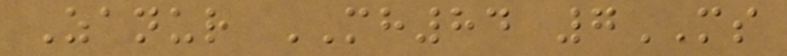Zanur MH84 7MS
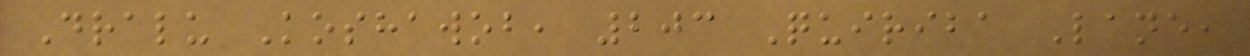Dralu Koshawob, 203 Quiriba Lane,
